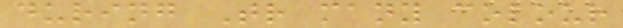during Tr many colour
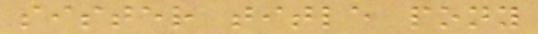sister title pony
